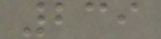239
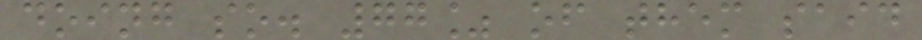doing so. 77% of them said
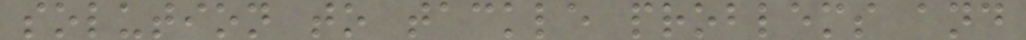solution to tackle problems and
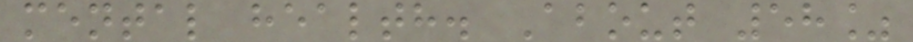mental health. About 58%
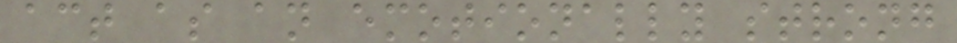act as an emotionally strong
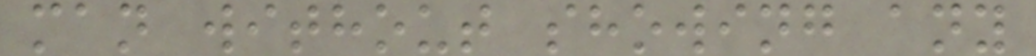man without showing any
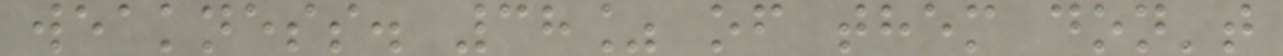weakness. 38% of them don't
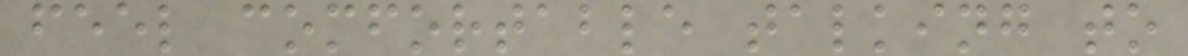feel comfortable talking to
